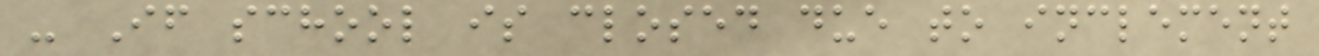- If school is closed due to inclement
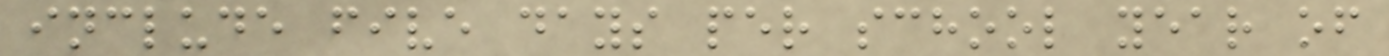include five days per school year of
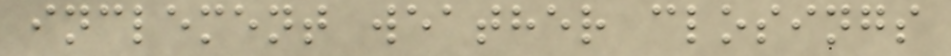inclement weather closings
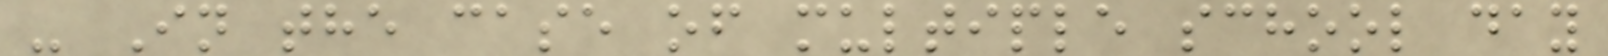- In the case of multiple school day
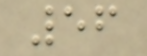56
